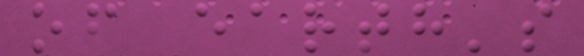of earth's
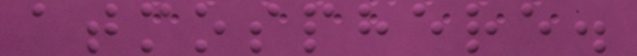atmosphere.
